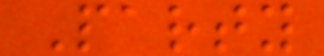Party
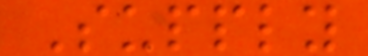Supply
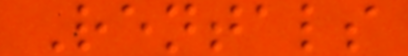Rentals
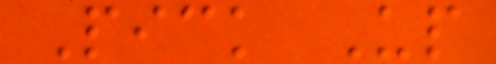Pick Up
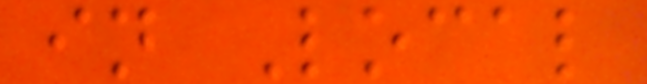in Local
